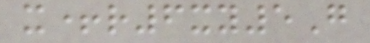x+r6xy5G
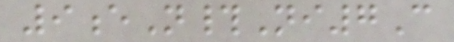9eN#Ni7C
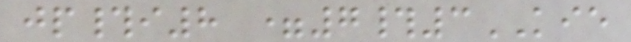jp#i8 =7#3KIE
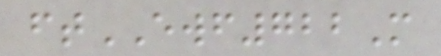ftEWF722M
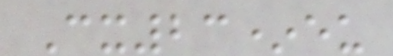Cx23*eu
